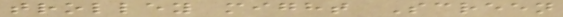trolley might Screen
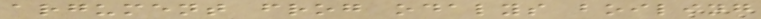argument frog odalys boiling
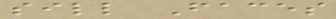sill Faces
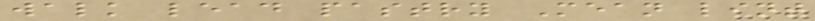walk lead pastry Mean lint
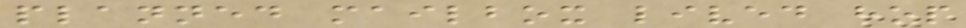planned mailbox lived hop
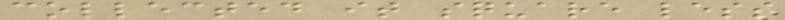collected it square less
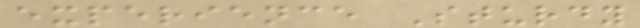experience Sturdy
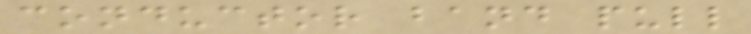conductor band pull
